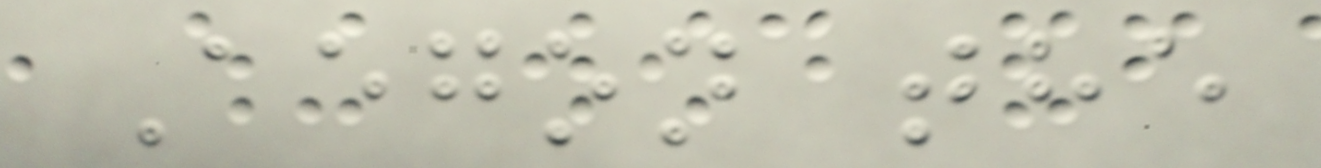Aegon the
